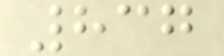837
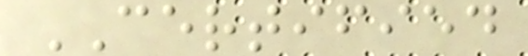CERTIFIED
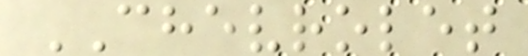CHEVROLET
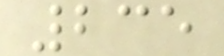235
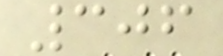306
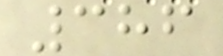386
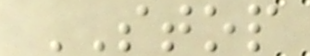STOP
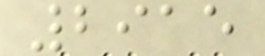2915
